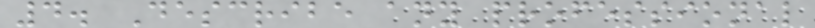4. Describe any professional
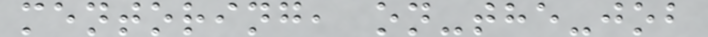mentoring, on-the-job
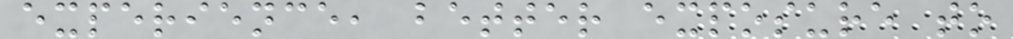experience, better exposure to
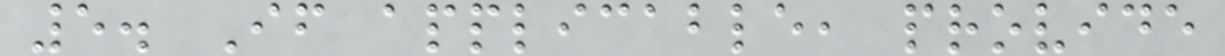5. If applicable, provide
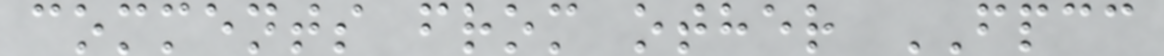comments from other FPCC
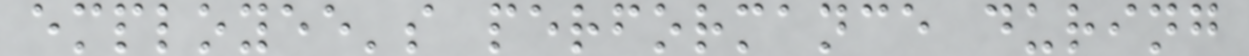employee's performance during
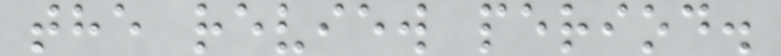the review period.
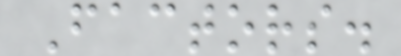Factors.
